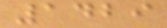1429
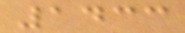1433
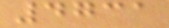4731
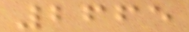2665
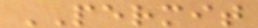PERMIT
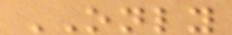ONLY
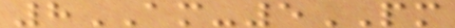8AM-5PM
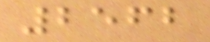2562
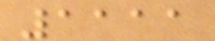1111
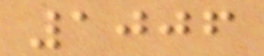1006
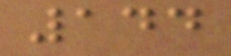144
